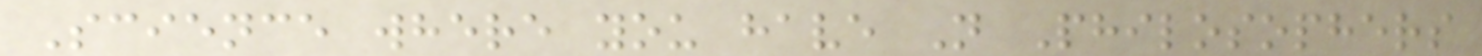Science where you have N Philosophers
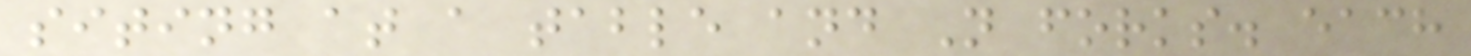siting at a table and N forks. each
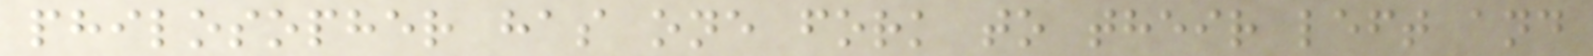philosopher has one fork to their left and
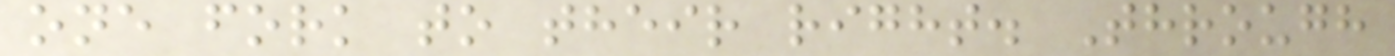one fork to their right. Through
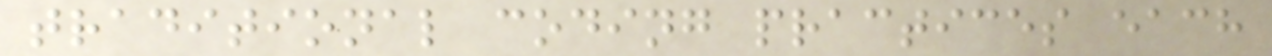traditional coding practices each
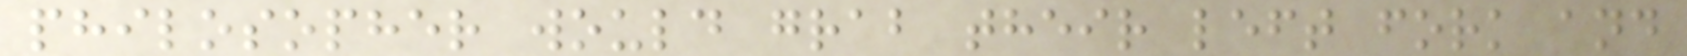philosopher would grab their left fork and
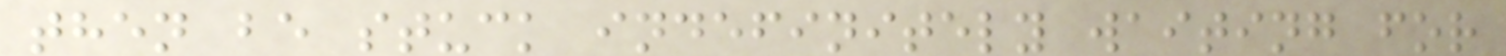then be stuck indefinitely waiting for
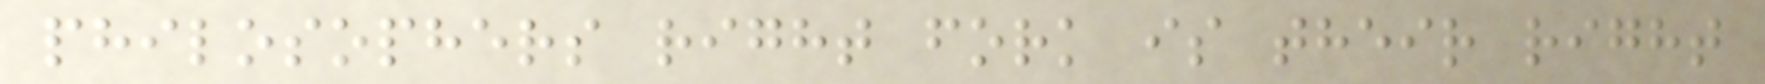philosophers right fork is their right
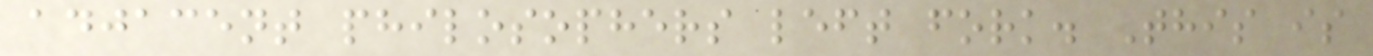adjacent philosophers left fork. This is
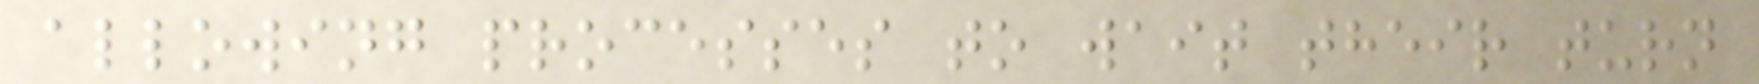allowing processes to wait their turn
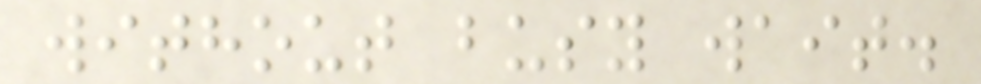without busy wait.
